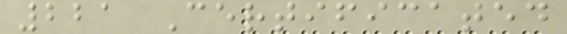221 Certificated
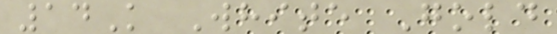14K White Gold
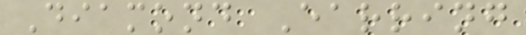Diamond Earring
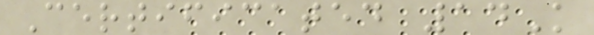Certificated 14K
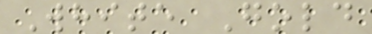White Gold
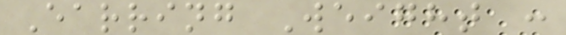Earring Weight :
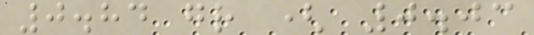0.84 gr ( 0.03
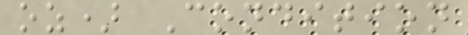oz) Condition
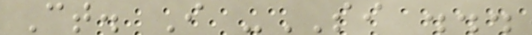Ct. I -SI ...
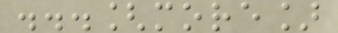...[more]
